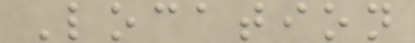Location
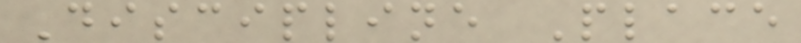Discipline Place
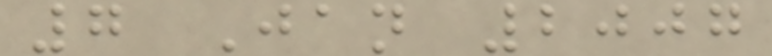7 Jan 2007
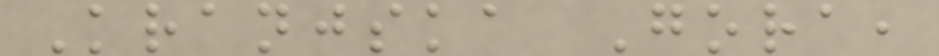Kranjska Gora,
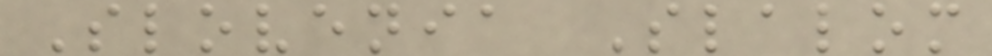Slovenia Slalom
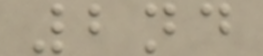2nd
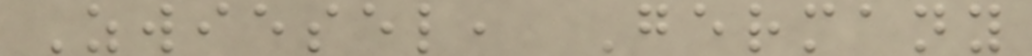Zwiesel, Germany
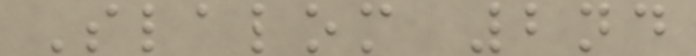Slalom 2nd
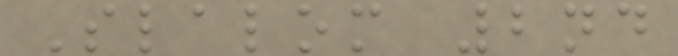Slalom 2nd
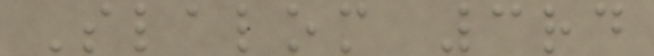Slalom 3rd
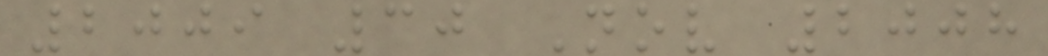2009 30 Nov 2008
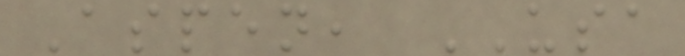Aspen, USA
